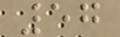57
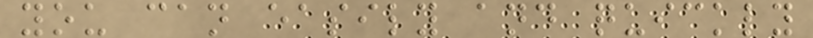you can easily and quickly
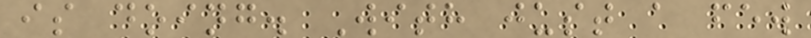is doing. With just a few
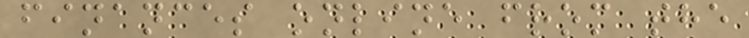finances online from the
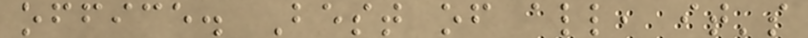office. Best of all, it's
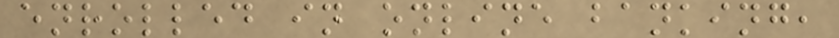enrolled in online banking,
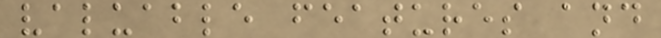valuable features and
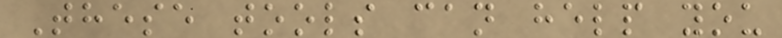These tools can help you
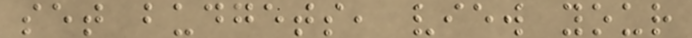set budgets, view your
